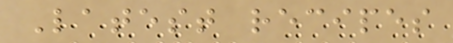Latest recipes
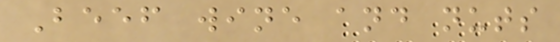Beef wine and nuts
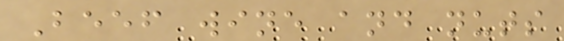Beef wine and nuts
